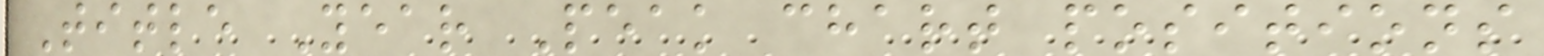Title Year Peak chart positions
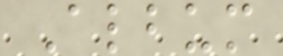Album
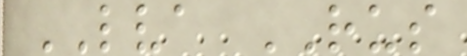LVA RUS
